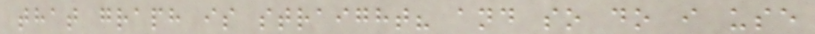that graph is straight? and so do i use
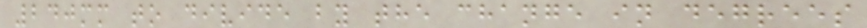240mm to divide by the change in degrees
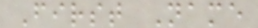First Name
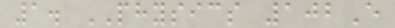1. PHYSICS 102E
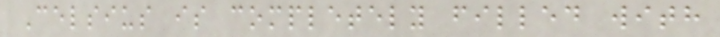Celsius is completely filled with
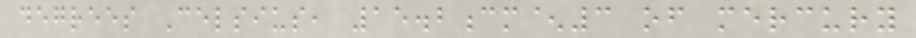degrees Celsius, 15.2cm^3 of mercury
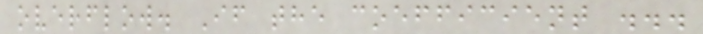overflow. If the coefficient ...
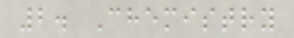2. Chemistry
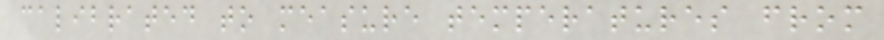calibrated to measure temperatures from
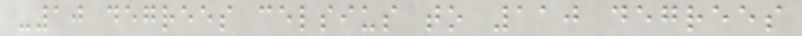-10 degrees celsius to 110 degrees
